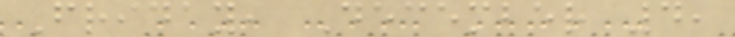Friday, December 4,
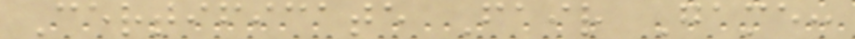Certificate Fair Game:
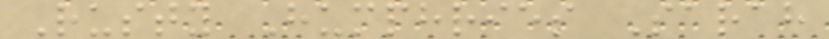Rusty Humphries Sarah
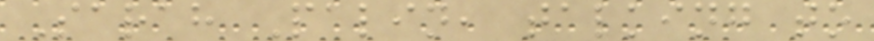Sarah Palin, talking to
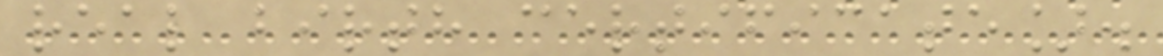real birth certificate].
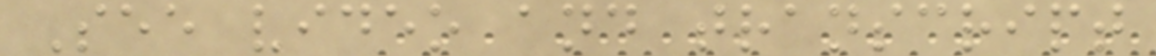See video and transcript
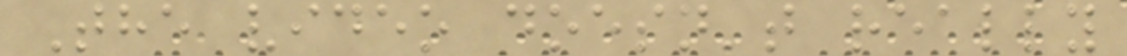The video doesn't really
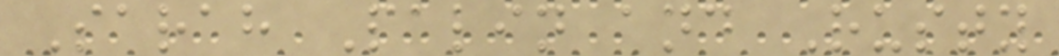Sarah Palin and Rusty
